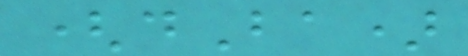(dBa)
